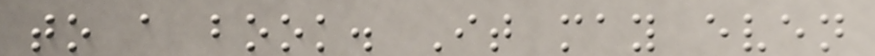to a book. It may even
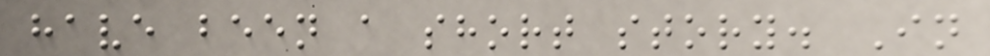have been a short story. In
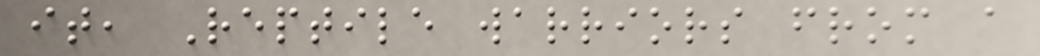it, Reptile warriors from a
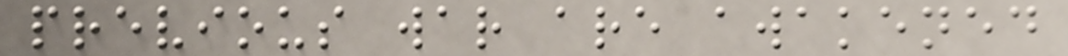previous war are awakened
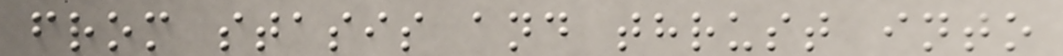from stasis and thrust into
